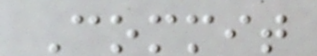Commit
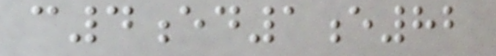c4ed1e82
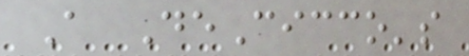A DeCicco's
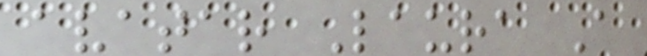avatar Laura A
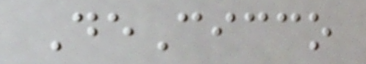DeCicco
